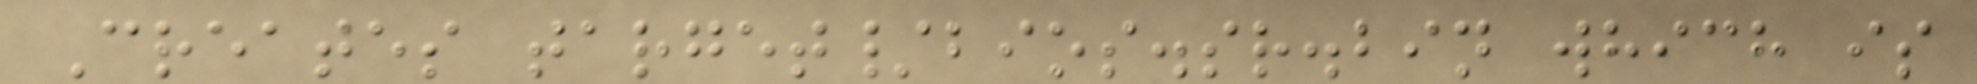Creates target/bios.sr.bin which is
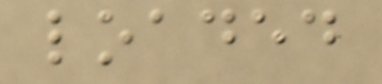loaded
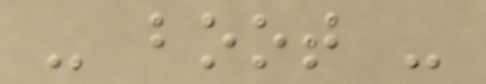- boot -
